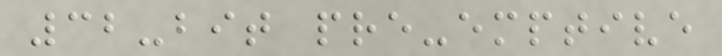32-bit pre-emptive
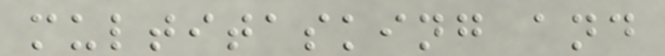multitasking and
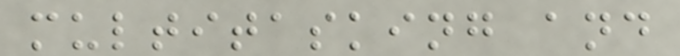multitasking and
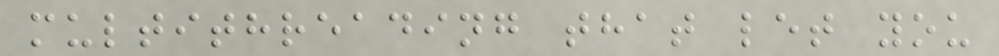multithreading that let you
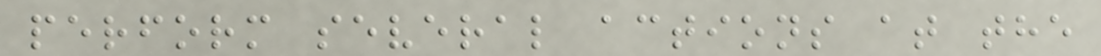perform several actions at the
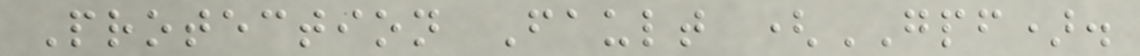Protection Fault (GPF).
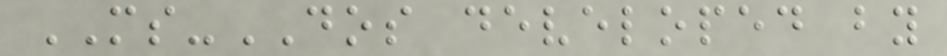MS-DOS developed by
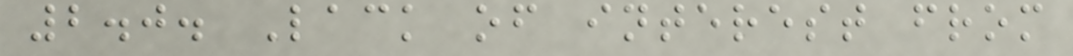2.0. Lack of interest from
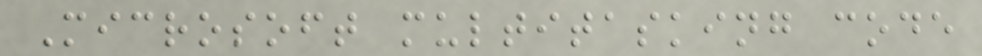Microsoft multitasking code
